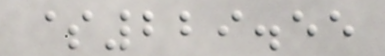$229.55
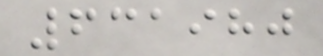631980
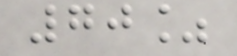70%
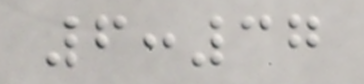6:37
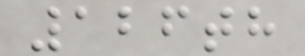126th
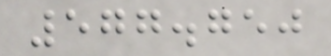577.750
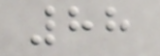88
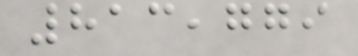813,779
